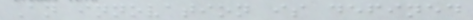An innovation is defined
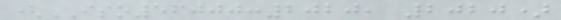(ISO56000:2020, 2020)
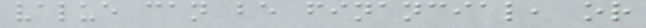value can be financial, or
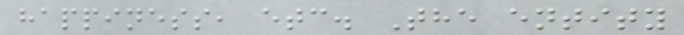happiness, etc. The entity
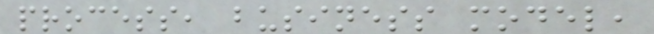process, business model,
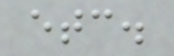etc.
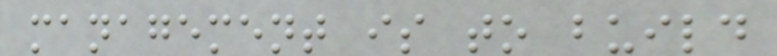management is to build
